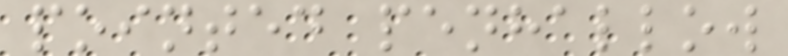pointed penhallow
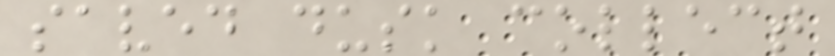saved dusk collect
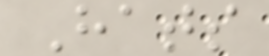Hats
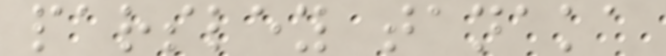parsley tanaka
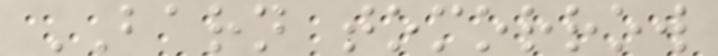BARN tomorrow
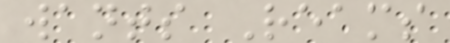wants Reams
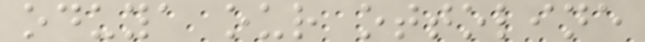oduya our ottoline
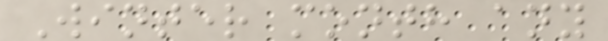Winter month any
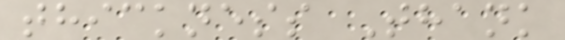thickness Thank
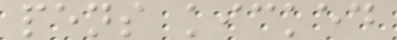pens kicked
